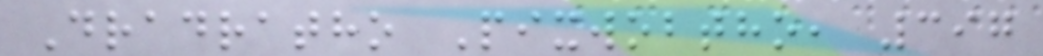Dradratho Pixwobtho, 397
